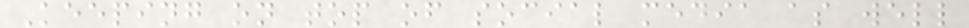Keeping on top of social media as well
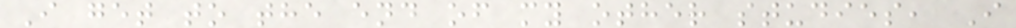I get to the end of my other studies, I
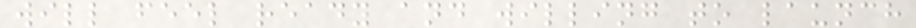will feel ready and willing to launch
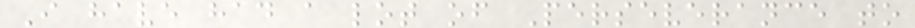I have had a lot of Perseverance to
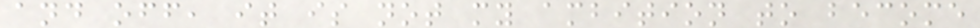and off, it is not my ambition to become
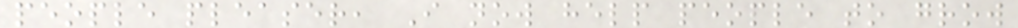people pleaser, I now help people to grow
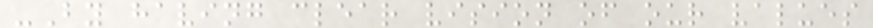-By having clear vision of our values
